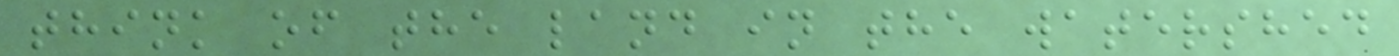think of the land in the watershed
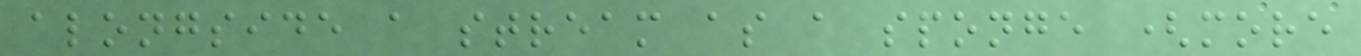alongside a stream as a sponge (more
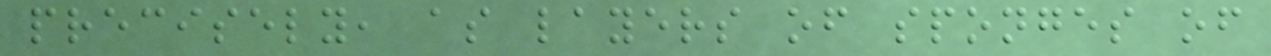precisely, as layers of sponges of
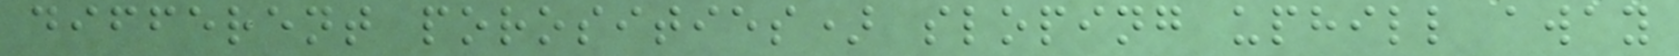different porosities) sloping uphill away
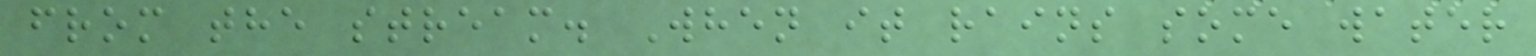from the stream. When it rains some water
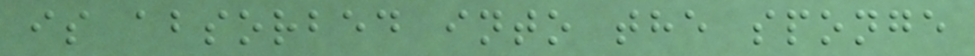is absorbed into the sponge
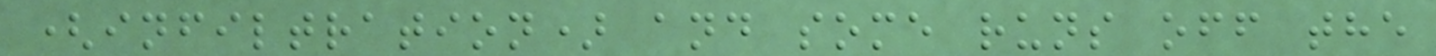(infiltration) and some runs off the
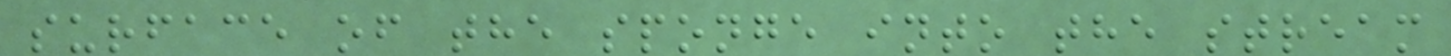surface of the sponge into the stream
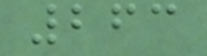263
